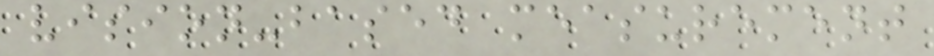vision-based measurement
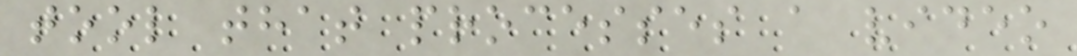tool that processes a video
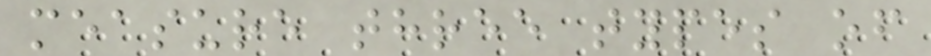measure three types of
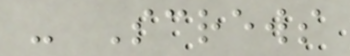- Screws
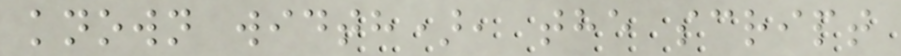known width), the script
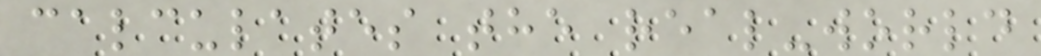calculates the real-world
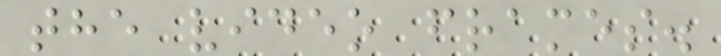the video frames.
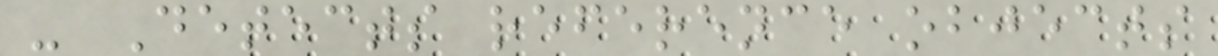- Detects reference objects
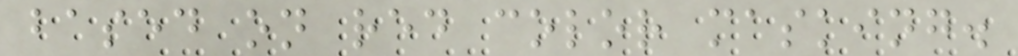based on red color masking.
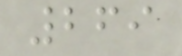269
